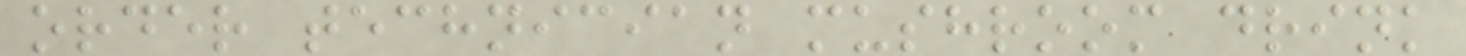order technician mushroom drink
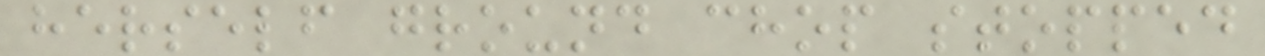herself ground chop stopped
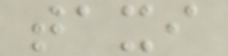taxi
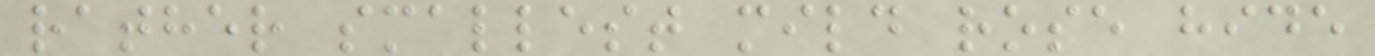rather smallest mild rose hide
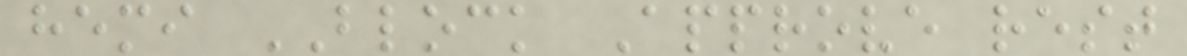hemi BLOCK Approve rest
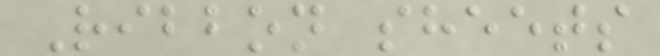Ribbon sheets
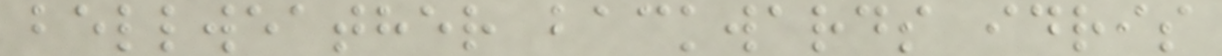bellweather backwards idris
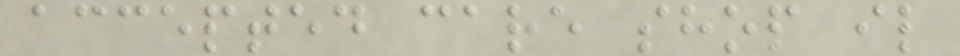accepted care shop il
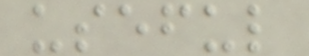useful
